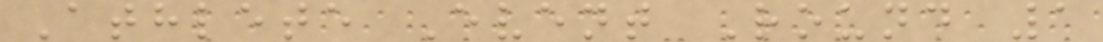Athlete Event Round 1
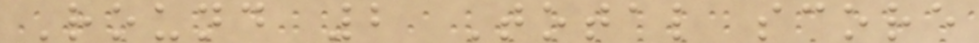Round 2 Total score
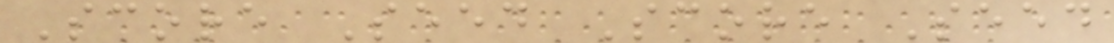Score Seed Score Seed
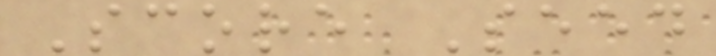Score Seed
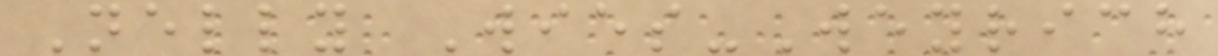Nelly Wies-Weyrich
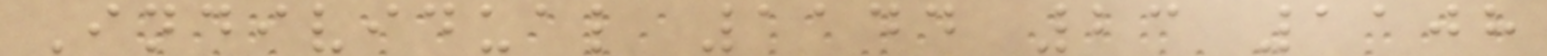Individual 1144 23 1108
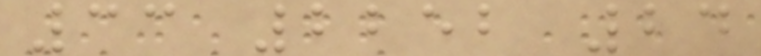33 2252 24
